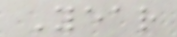Year
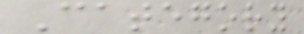Category
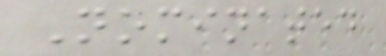Nominated
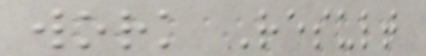work Result
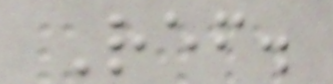Ref.
